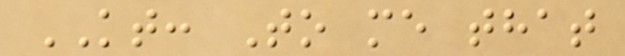KT: To me that
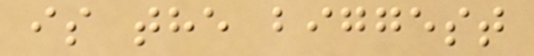is the biggest
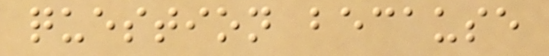question because
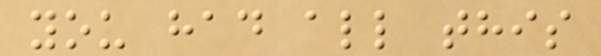you had all this
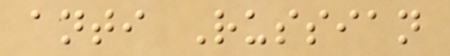anti Russian
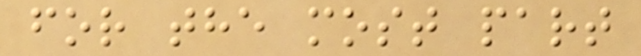for the most part
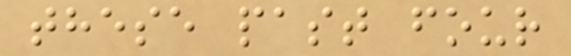these past four
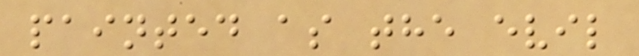painted as the evil
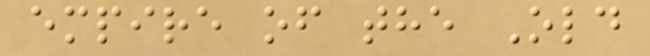empire of the Old
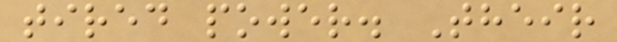tired power. Their
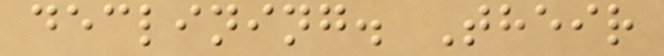declining. Their
